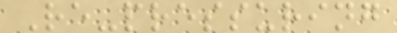Re-pressuring
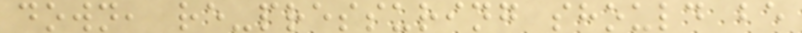down, re-pressuring should be
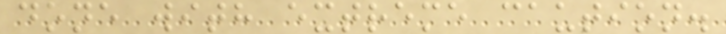done with extreme caution.
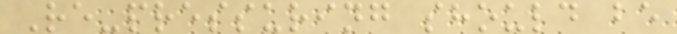Re-pressuring should be
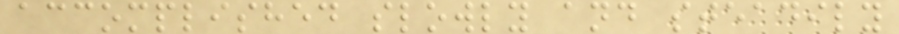accomplished slowly and steadily
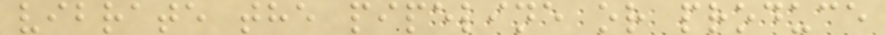vibrate the pipeline or produce
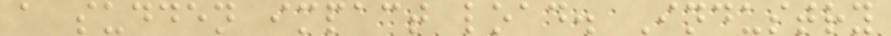a sudden impact load. Industry
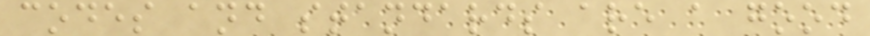codes and standards are a good
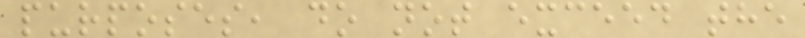purposes, do not exceed the
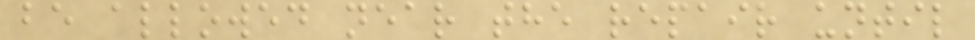be allowed near the repair until
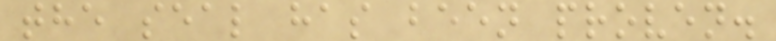the seal has been proven.
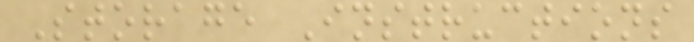Storage Instructions
